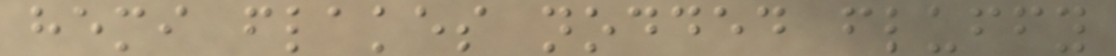hemi flakes nodded fluffy
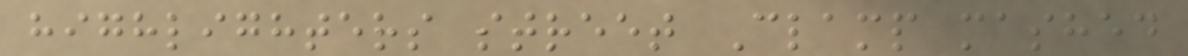highlighters street Clamp mashed
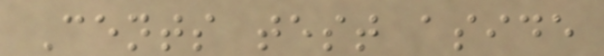Cents test aside
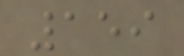159
